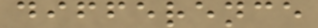difference
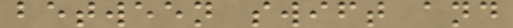between swift and
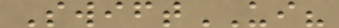SwiftUI?
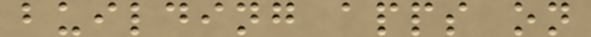building apps on
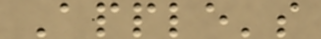Apple's
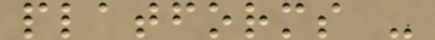platforms -
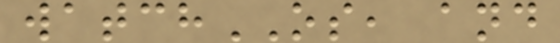watchOS, and
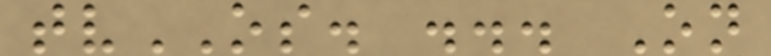tvOS. ... On
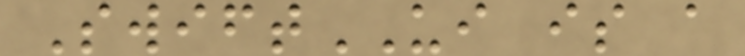SwiftUI is a
